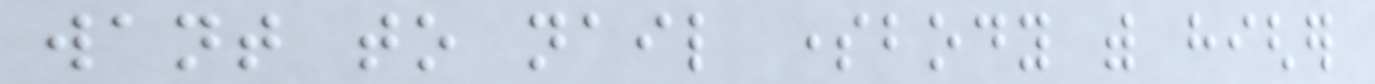want to nail somebody with higher
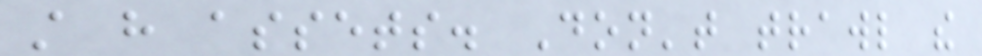still have assets. Don't trawl the
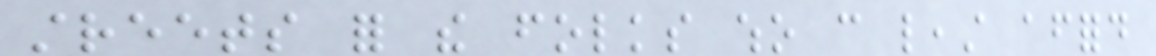streets for the folks who can least afford
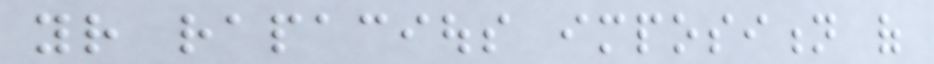your rapacious imposition of
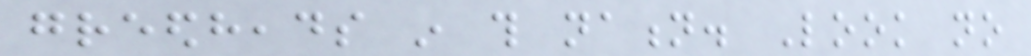greedheads in this nation. Look no
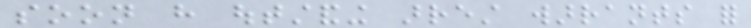soon have outstanding arrest warrants for
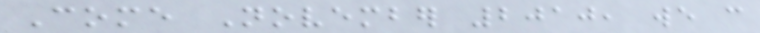Come November 2010, we can
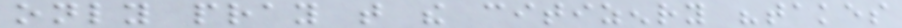only pray that the citizenry "takes
